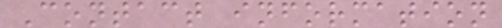Contact information
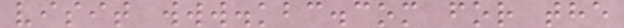visit www.kbc.com for the
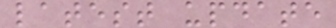latest update
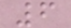6
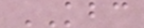KBC
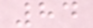84
